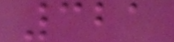321
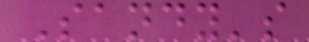Sandy's
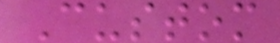Custom
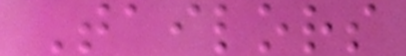Tailors
